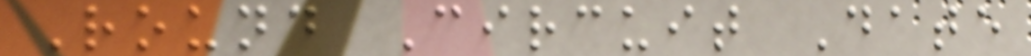Round Circuit Date
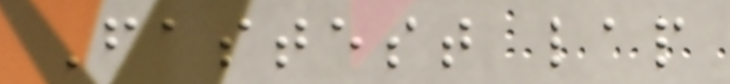Fastest lap
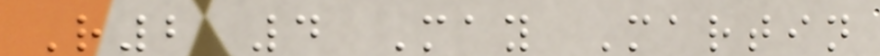R2 4 May Martin
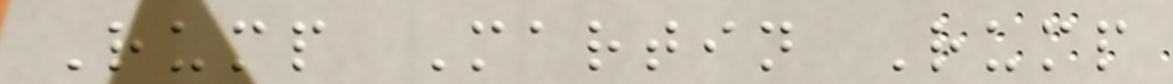Rump Martin Rump
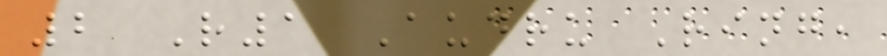2 R1 Audru Ring,
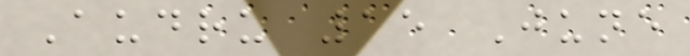Audru 15 June
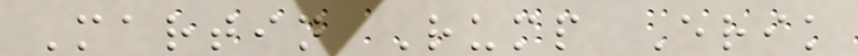Martin Rump Erik
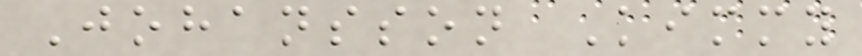Johansson Kimmy
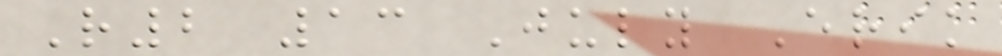R2 13 July Erik
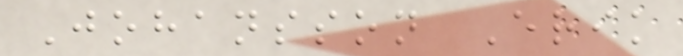Johansson Erik
